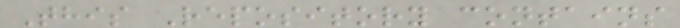This Repository contains
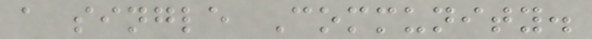a single Community.
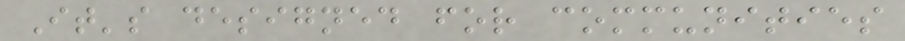It's designed for communities
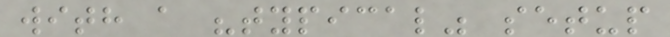with a "typical" setup
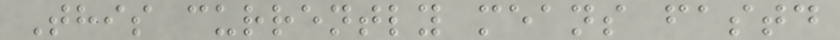This currently means fastd
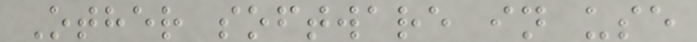Other software in use
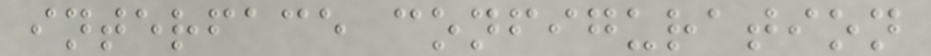interface configuration
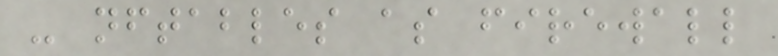- nftables as firewall
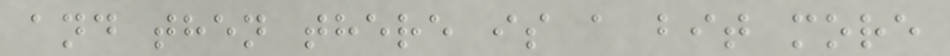and then there is a bit more
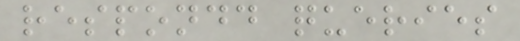respondd queries
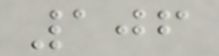106
